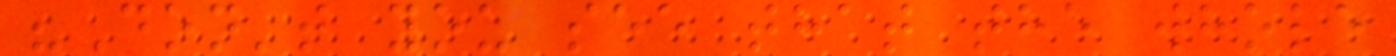"Don't you see that the whole
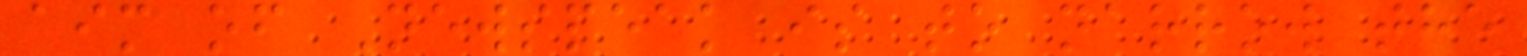aim of Newspeak is to narrow the
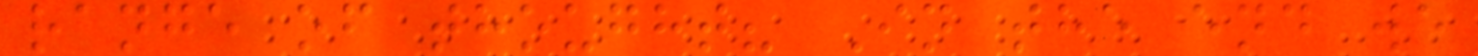range of thought? In the end we
